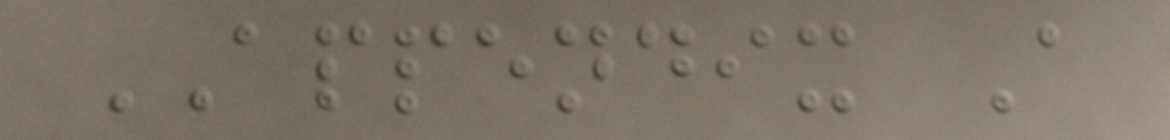APPENDIX A
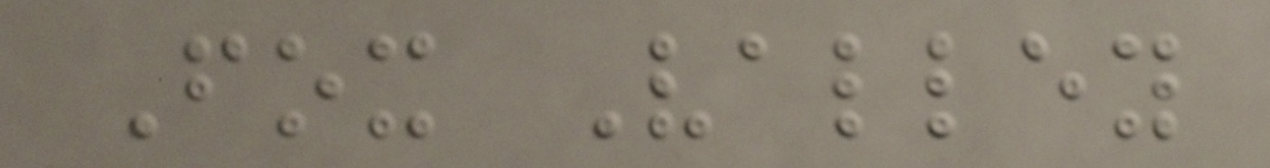Fox Valley
